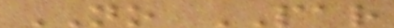NO PAR
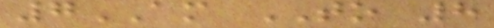7AM TO 8
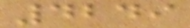4249
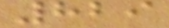829
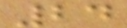24
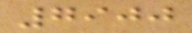7900
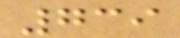739
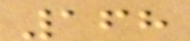168
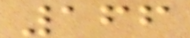166
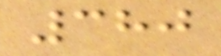380
